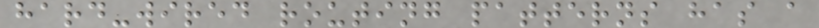hard-wired routing patterns has a
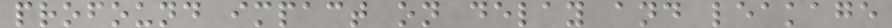profound impact on delay and leakage
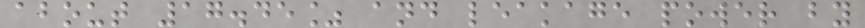about 17.45% and leakage power by
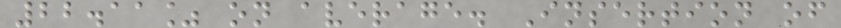22.11% on average. Insertion of
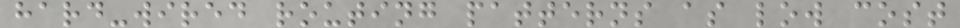hard-wired routing patterns as low cost
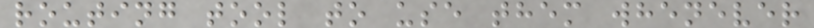routing tool to use them whenever
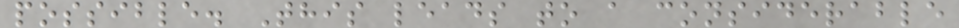possible. This leads to a considerable
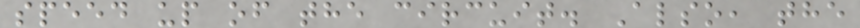speed up of the circuit. Also, the
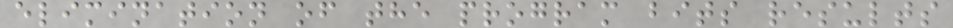elimination of the program bits results
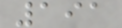191
